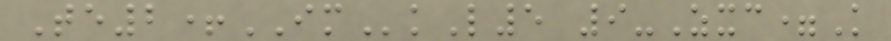Te2+IMkL5 9-Zxc=K
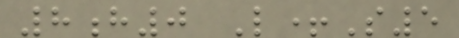8h0 L+S5
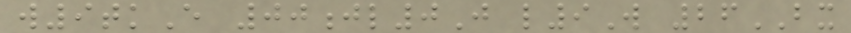w9tkE 00jl0J l9W 26BX
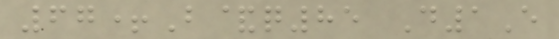67+B&q85 D1E
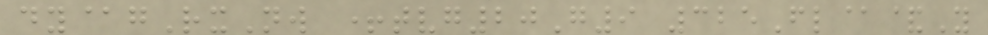dy@gRxNw +tvg20G9 325Fl@&Y
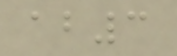ab3
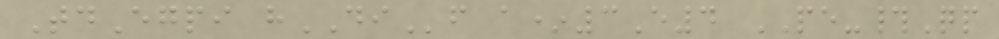TdEgpi hDIf a*3E4 PE-#Qp
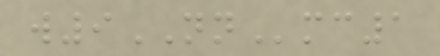w9NNmc1
